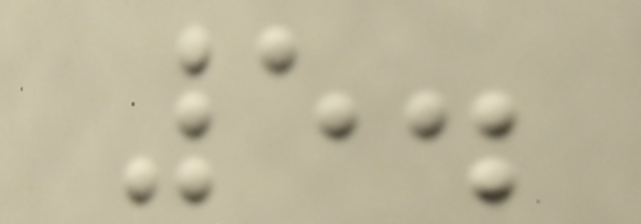5.
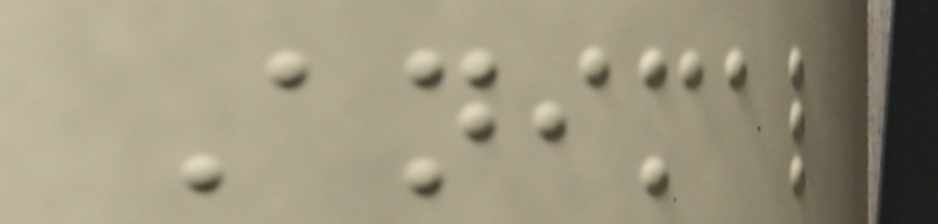Animal
